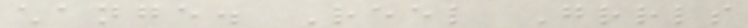change. Reel Grrls
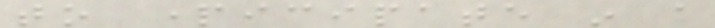to participate in a
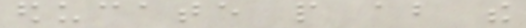educate people about the
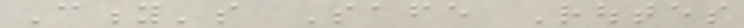City's Safe Routes
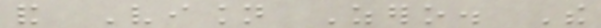and Vision Zero. The
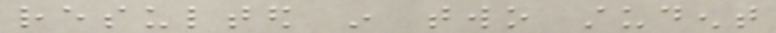resulted in two student
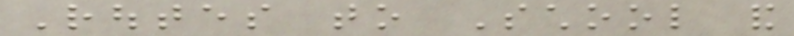Routes to School and
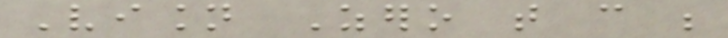Vision Zero that can be
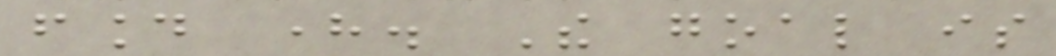found here. The goal is
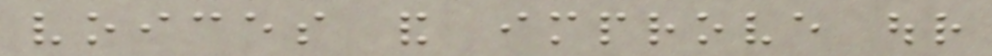voices and improve our
